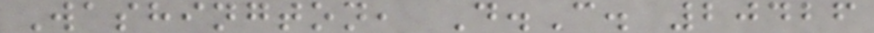Washington, D.C. 20426
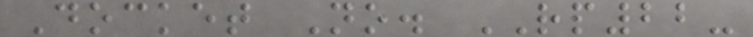Docket No. RP22-
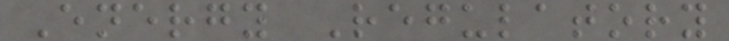Energy Regulatory
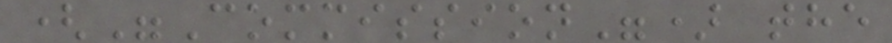("Commission") the
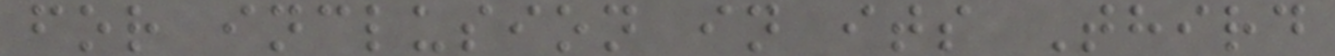for inclusion in its Third
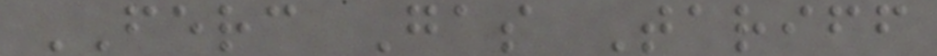FERC Gas Tariff
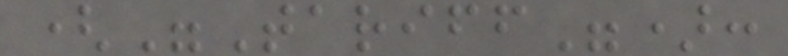("Tariff"):
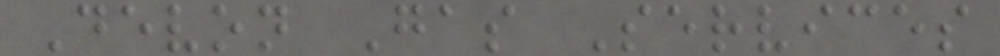Devon Gas Services
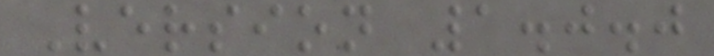Version 1.0.0
